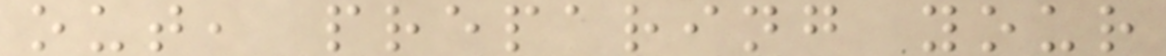out, preparing your
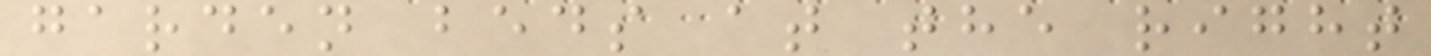garden beds at the right
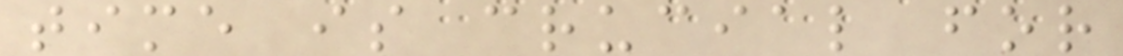time is crucial for
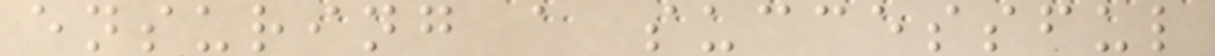ensuring a successful
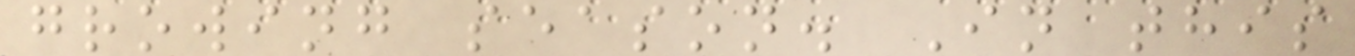growing season. In this
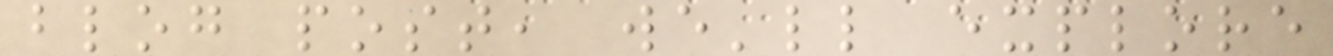blog post, we'll explore
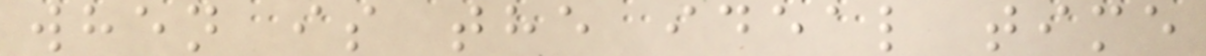when is the ideal time
